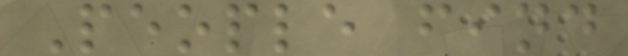People find
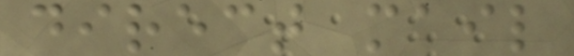direct mail
